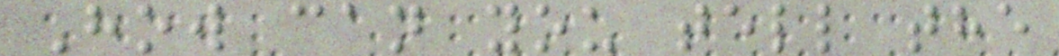How can you tell the
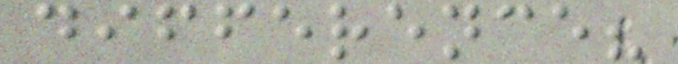difference?
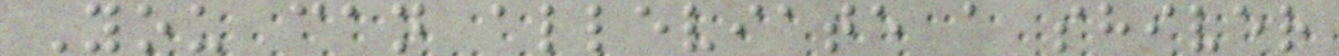You can alleviate a shiver
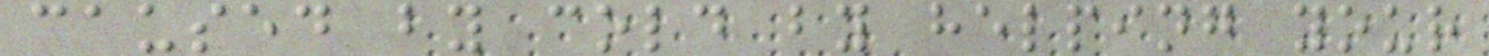caused by cold by helping your
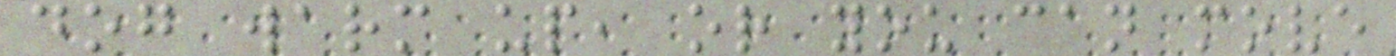dog warm up, or you can move
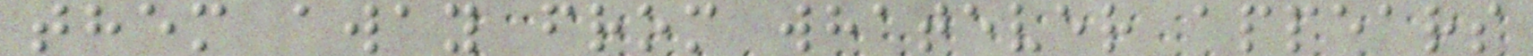them away from whatever appears
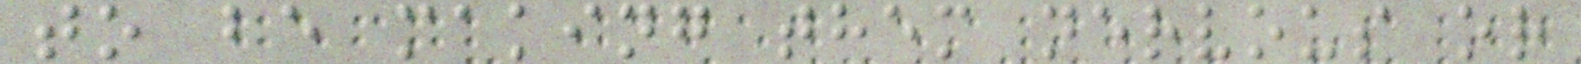to be making them nervous or
